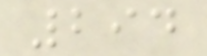294
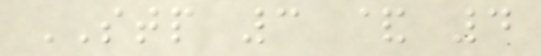STP 3 & 4
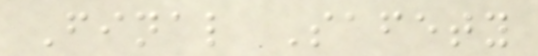Final Safety
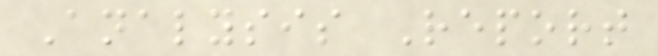Analysis Report
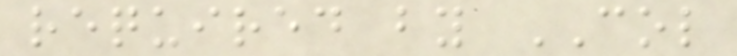required by COL
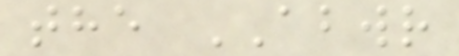the ABWR
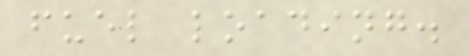fuel loading.
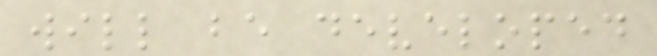will be developed
